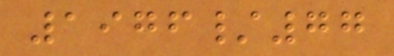1976/77
